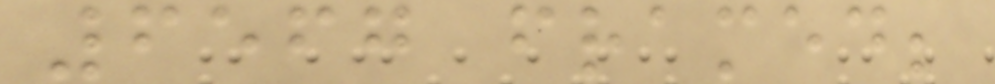6567 framed;
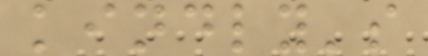kindly's
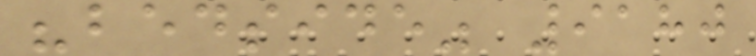"bedside" 9180
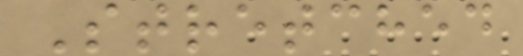Stretched
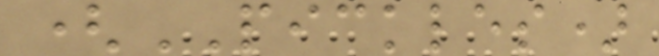(PICKLES)
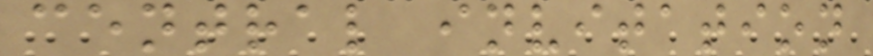central invitation
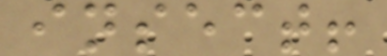insect!
